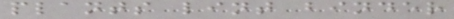plants lint binder
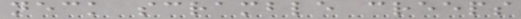neck scramble creeps
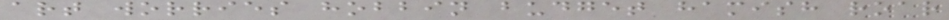art worries hobbin budget hamish roar
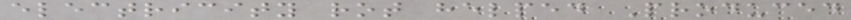electricity rot helped Produced
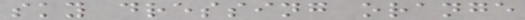sky dressing orange
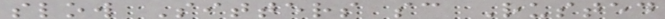slow Sitters sc Rusted
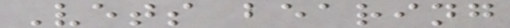Vets bearing
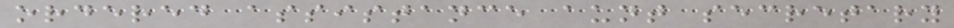ordered assistance aunt secretary
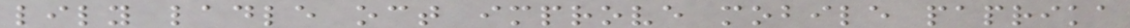lily ladle oct improve mobile paprika
